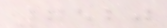7520
